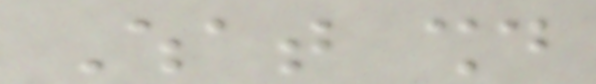What should
